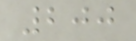200
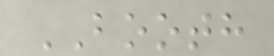BOOTH
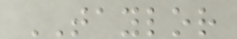TAYLOR
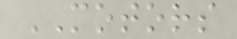MOTORS
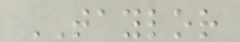TAYLOR
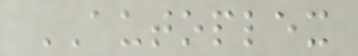AUTOPLEX
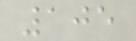105
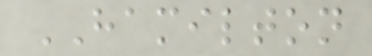HAMILTON
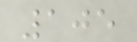105
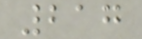217
